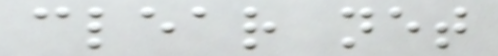clear net
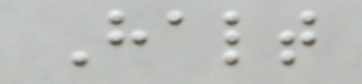Halt
